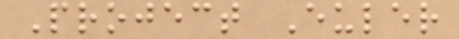Project Euler
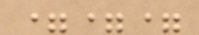===
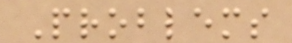Problems
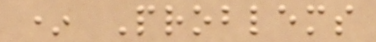* Problems
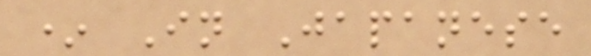* In Japanese
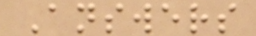Answers
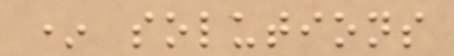* solutions
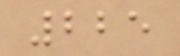225
